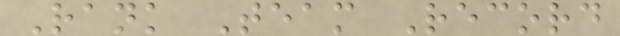Rank Team Record
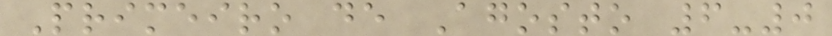Primeiro de Agosto 6-0
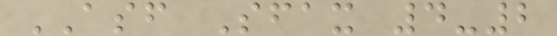ASF Sfax 4-2
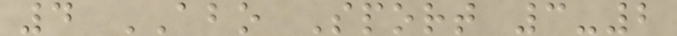4 ABO Sport 3-2
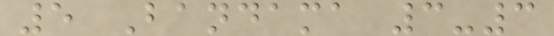5 Bandama 3-3
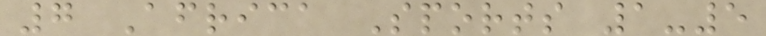7 Africa Sports 1-5
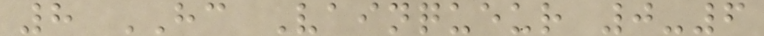8 HC Vainqueur 0-6
